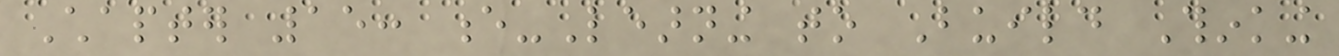Chapter 15: e-Learning to Build Thinking
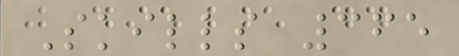Skills 365
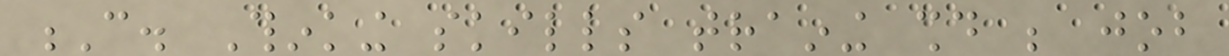C. Thinking skills training should be job
